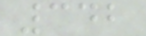342
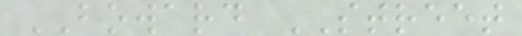BOWARD STREET
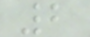2
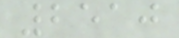2510
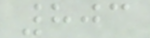803
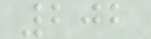202
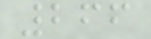266
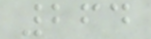264
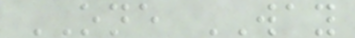ONE WAY
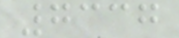7337
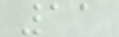11
